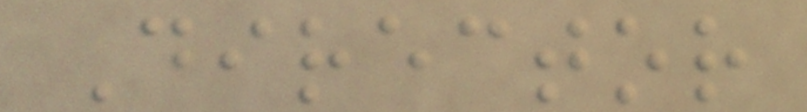Director
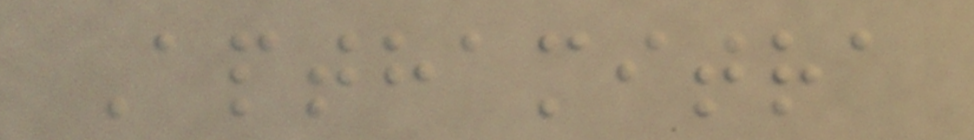Apthamitra
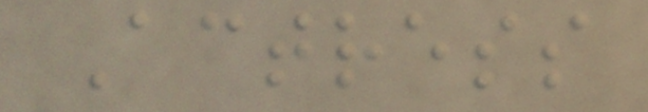Actress
